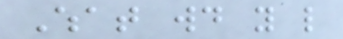What would you like
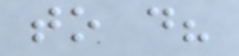to do?
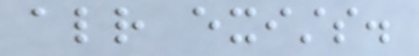already exists.
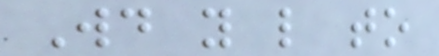Would you like to
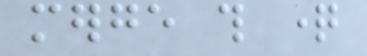merge this question
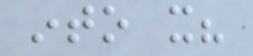into it?
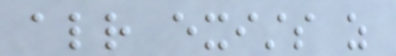already exists as
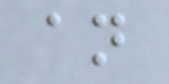an
